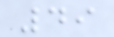49
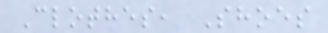Clothes, Shoes
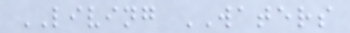LIVING WATERS
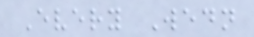Every Wedn
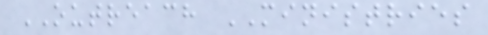OUTREACH MINISTRIES
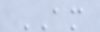AM
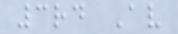3rd Av
